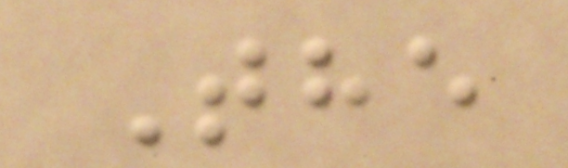The
